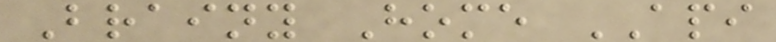Brainy Home API
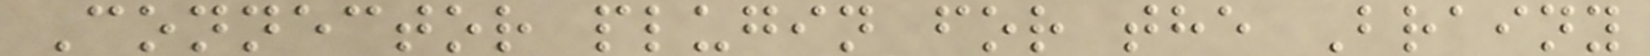Connector plugin for the Brainy
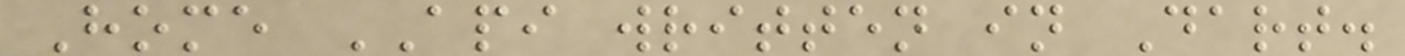Home API written in Dart.
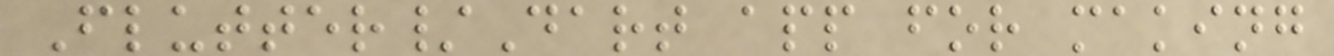Flutter/Dart app for making
